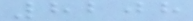8208
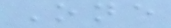One
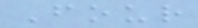Four
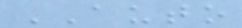AUTO
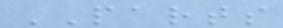PARTS
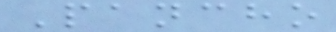Pancho
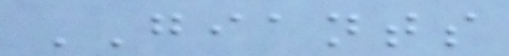GIANTS
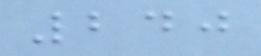240
